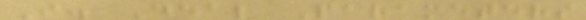I. Deal Parameters
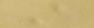A
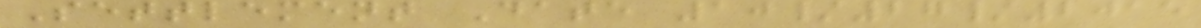Settlement Date 10/27/2015
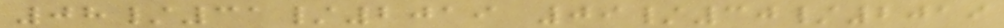08/31/2019 09/30/2019
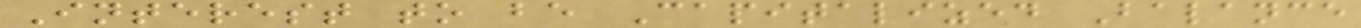Interest to be Capitalized Balance
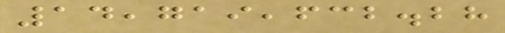14,719,632.28
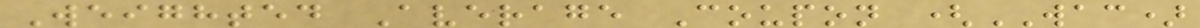Weighted Average Coupon (WAC)
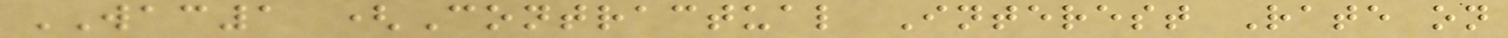WAC1 (Contractual Interest Rate on
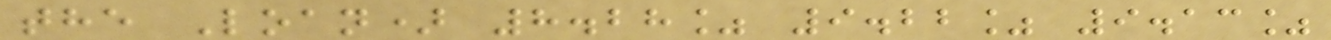the Loan) 8.28% 9.22% 9.13%
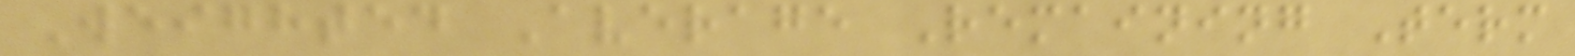Weighted Average Remaining Term
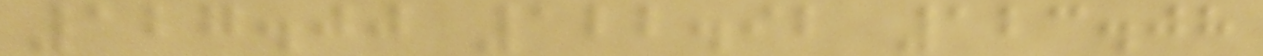127.00 122.92 123.08
